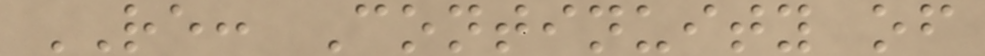RE: Continuity of
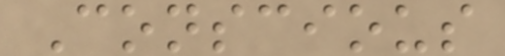Conscious
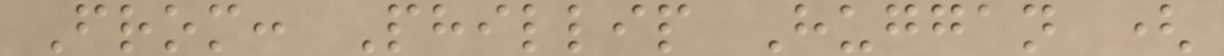From: Phillip Huggan (
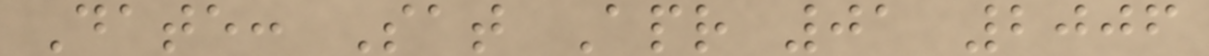Date: Sat Apr 01 2006
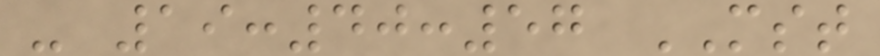- 19:40:57 MST
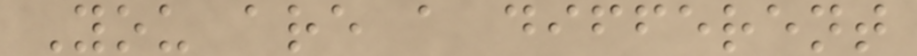You are a different
